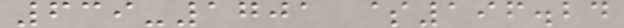639-1701 $196.24
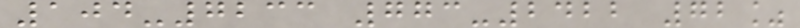104-7233 773-2422 72%
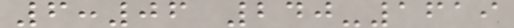6:06 240-1619
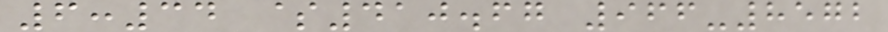6:34 $410.67 966-8572
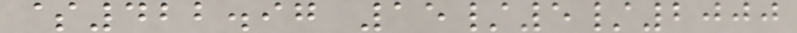$422.97 15/5/2000
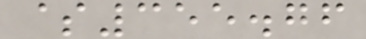$355.76
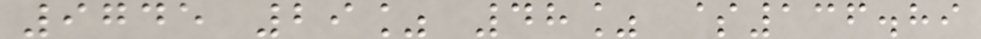9745 29% 48% $136.89
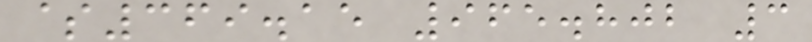$369.15 965.802 3
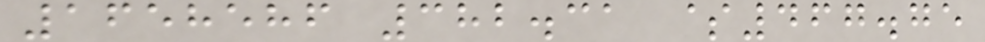1658586 382.31 $467.75
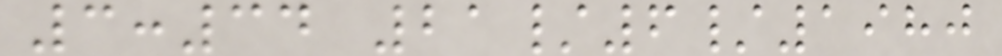3:34 21/6/1980
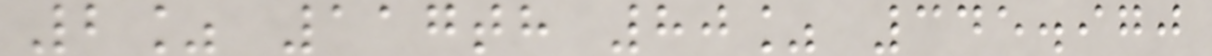2% 117th 80% 345.970
